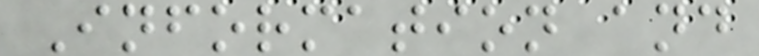Information and
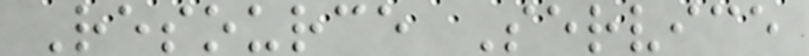Resource Service
